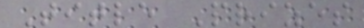Title Prizes
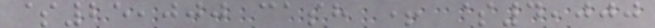$25,000 cash + $4,000
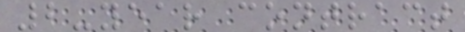2-year contract
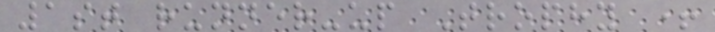1st runner-up Trophy +
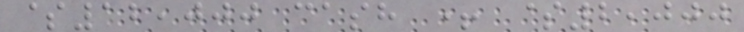$12,000 cash + $2,000
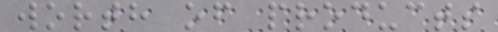worth of products
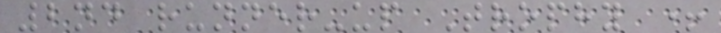2nd runner-up Trophy +
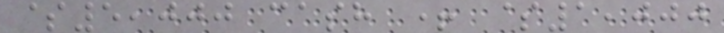$5,000 cash + $1,000
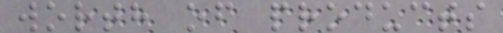worth of products
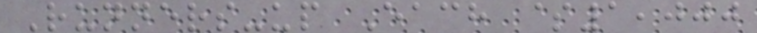Runners-up Each $1,000
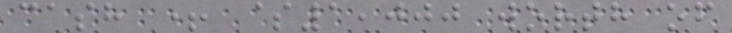cash + $1,000 worth of
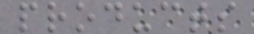products
